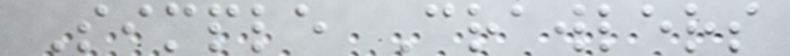Simple Crawlers
